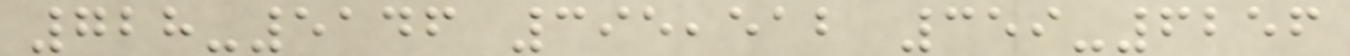728-5146 395,512 359-6256
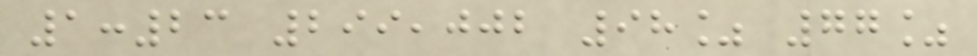1:23 299,002 98% 77%
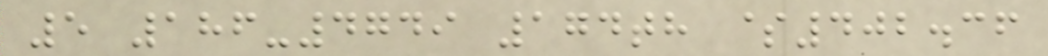5 186-4749 174th $402.36
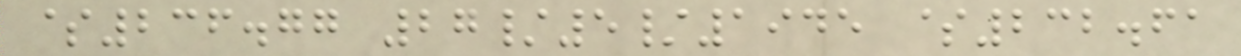$236.77 27/5/1945 $232.61
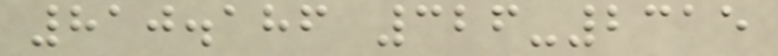810.186 326-2315
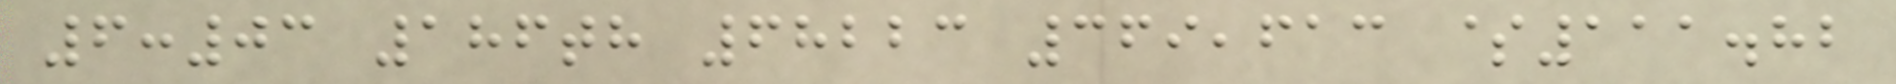6:03 186th 68223 369,613 $111.82
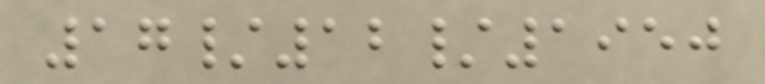17/12/1950
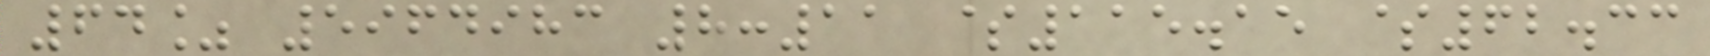64% 5964983 8:11 $115.15 $62.33
